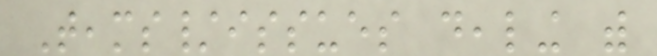Teams/issues dealing with
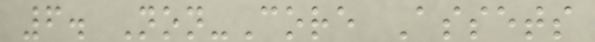6. Non-Core Assets
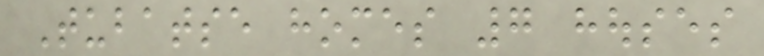Tubatse homes 7 houses
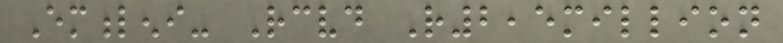Emfuleni- Received R2,5million
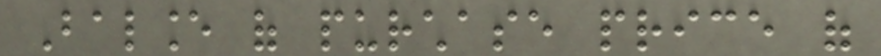Balance of purchase price of
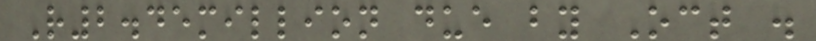R2.45million due by Oct .
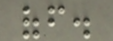off.
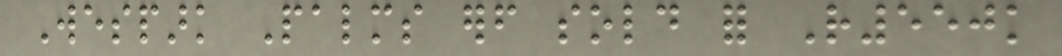Wespark Palms erf sold for R550k
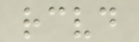received
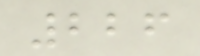226
